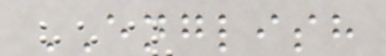ENGLISH
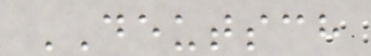DEUTSCH
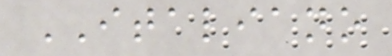ITALIANO
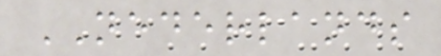NEDERLANDS
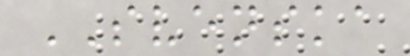SVENSKA
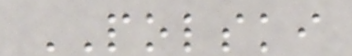POLSKI
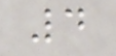4
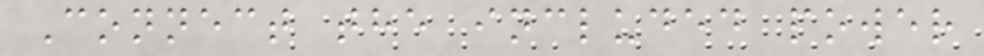Connect the included power
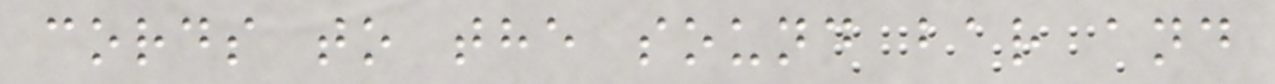cords to the sound bar and
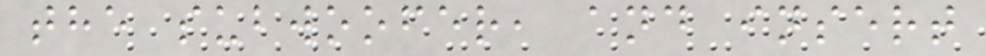the subwoofer, and insert
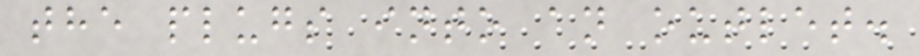the plugs into an outlet.
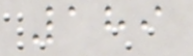189
